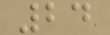24
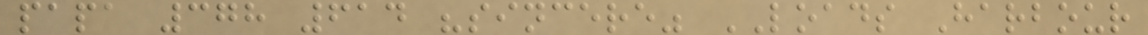papa 378 614 "sincere" LOADS Harbour
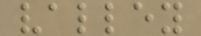valley
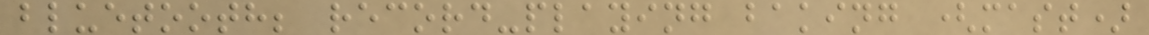bluetooth; record-playing baking (mast)
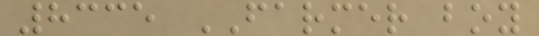8335 FARMER boy
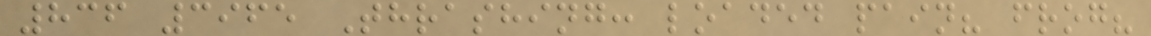836 3965 Thrashing: loaded pain? frog?
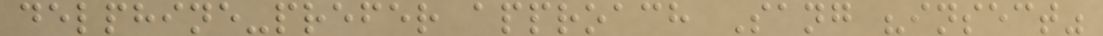delphine-prefer approach Sang "insect"
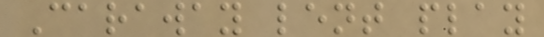Caraway lent play
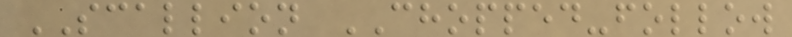SCALLION CHOPPED-follow
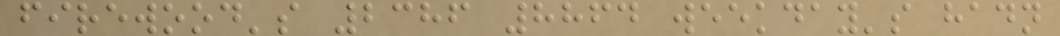firewood's 2386 8864 weekday's hadn
